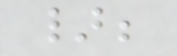};
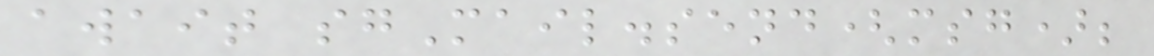await sgMail.send(msg);
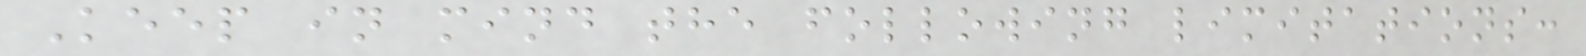Keep in mind the following limitations:
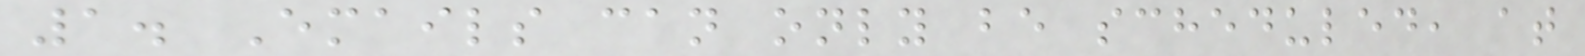1. Emails can only be scheduled, at
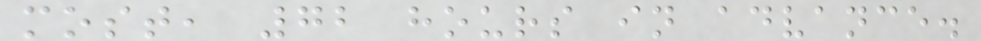most, 72 hours in advance.
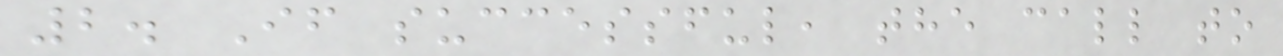2. If successful, the call to
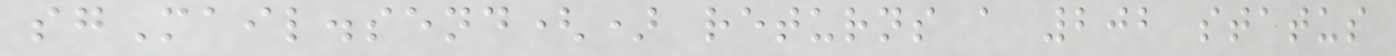sgMail.send() returns a 202 status
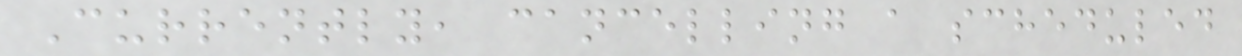Currently, cancelling a scheduled
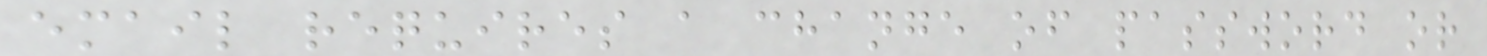email requires a change of password or
